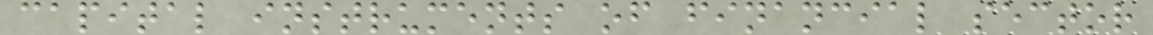capital instruments of financial sector
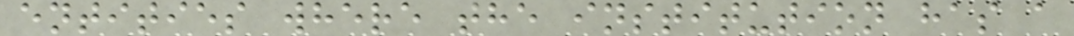entities where the institution has a
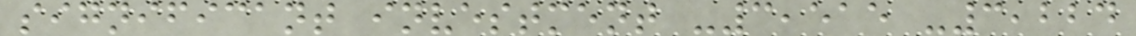significant investment -3,515 -3,224
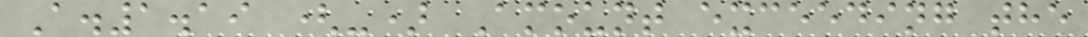A.1.19 (-) Amount exceeding the
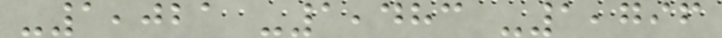-1,021 -1,483 -1,796
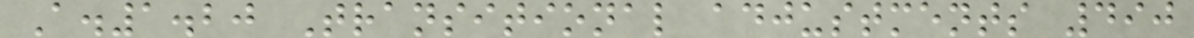A.1.20 Transitional adjustments 490
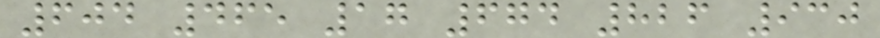604 465 17 674 826 930
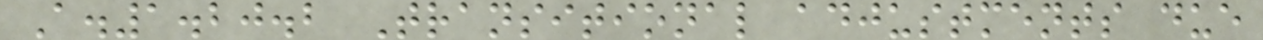A.1.20.2 Transitional adjustments due
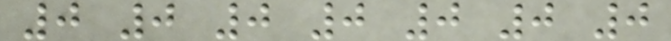0 0 0 0 0 0 0
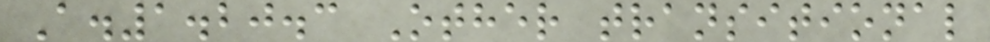A.1.20.3 Other transitional
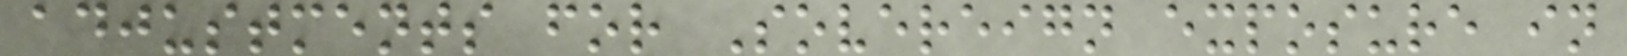adjustments for Sovereign exposure in
